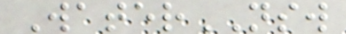WaterNSW
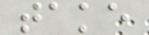take
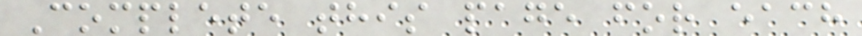Complete this page for each
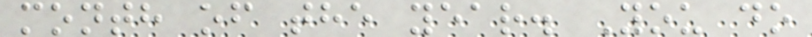month of the year. You do
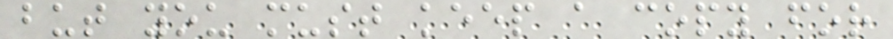but you must keep a copy for
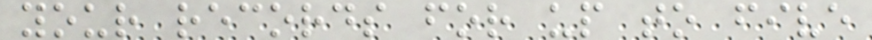your records for up to five
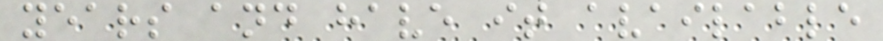years and have it available
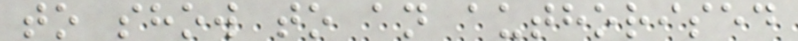to show to an authorised
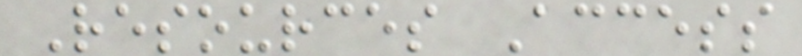Resources Access
